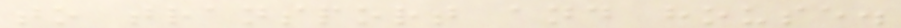to transport and house.
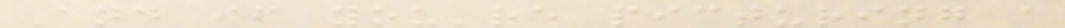And if you're picturing a
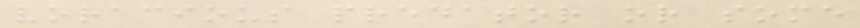voracious predator or some
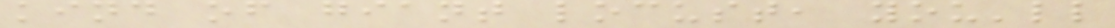kind of giant locust, you'll
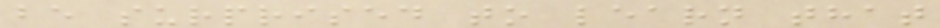be surprised to learn that
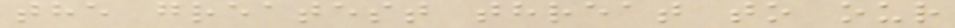the greatest threat to our
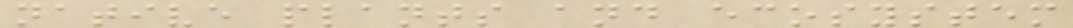native plants and ecosystem
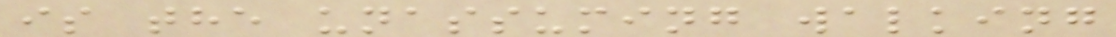is the unassuming walking
